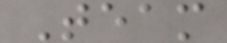Team
